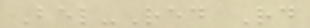Bel-Red Rd
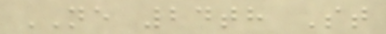NE 24th St
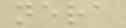nera
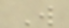W
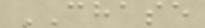CHASE
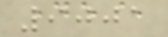9001
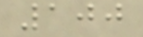100
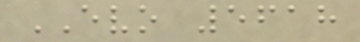EVO 5618
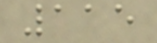115
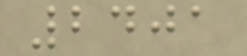2401
